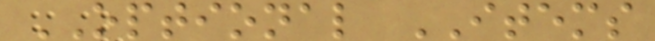OPTIONAL ITEMS
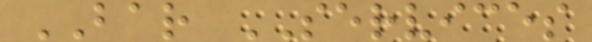BAR SERVICES
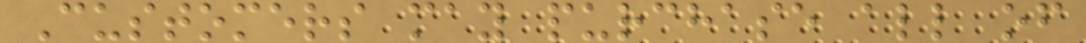Customers may purchase all of
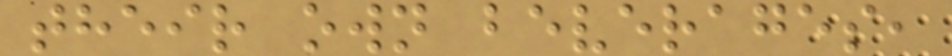their own beverages,
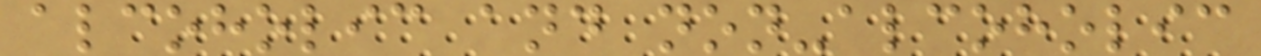alcoholic and non-alcoholic
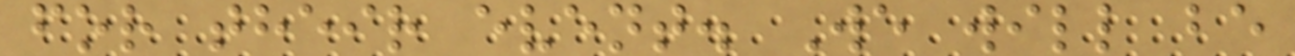for their event. We will be
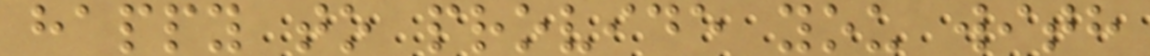happy to provide you with
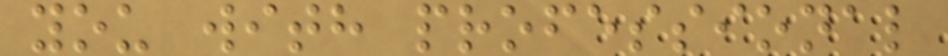you with professional
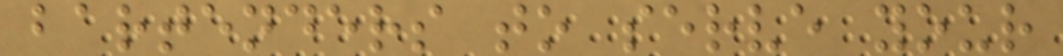bartenders to serve your
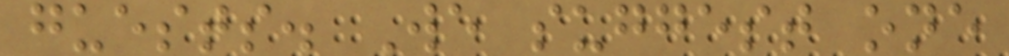guests. We suggest one
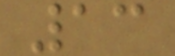13
